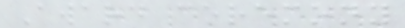Award ceremony
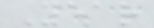Year
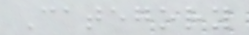Category
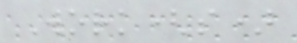Work(s)
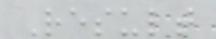Result
